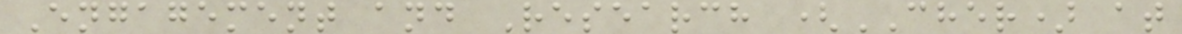Engagement and Research (CHER) at
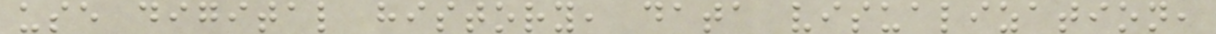use digital history, data visualization,
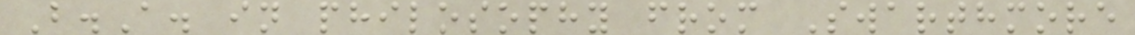B.A. in philosophy from Swarthmore
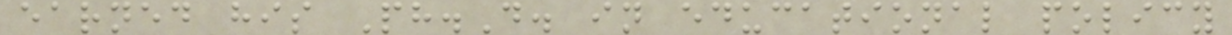earned his Ph.D. in educational policy
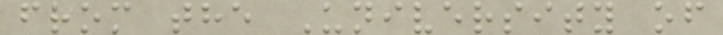from the University of
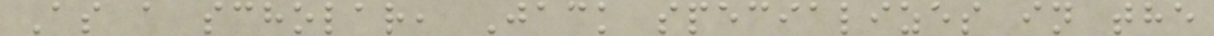As a scholar, Jack specializes in the
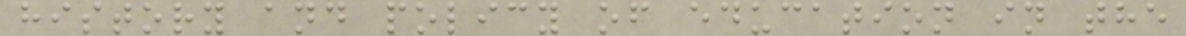history and policy of education in the
